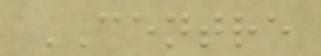CENTRE
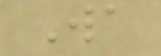Wa
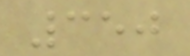350
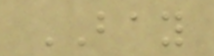BAY
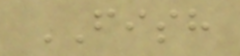FISH
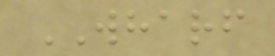WHARF
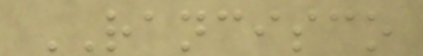RANCISCO
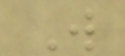W
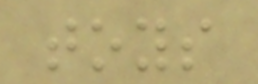toys
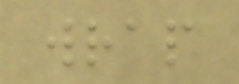wrap
